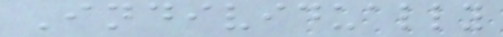Individually
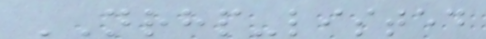NRHP-listed
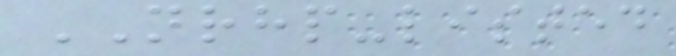NRHP-listed
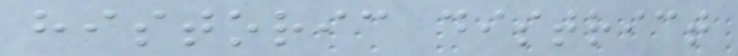historic district
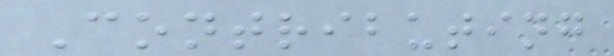Contributing
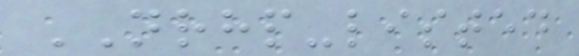NRHP-listed
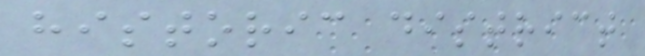historic district
